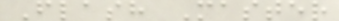Flash Master
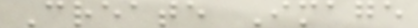Create Image
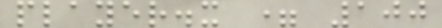player.x = 100
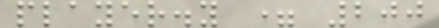player.y = 200
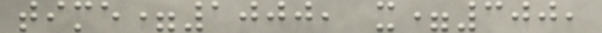time=1000, x=300,
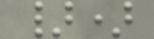})
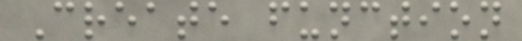Create function
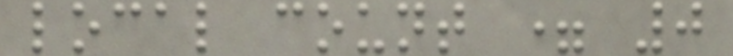local count = 0
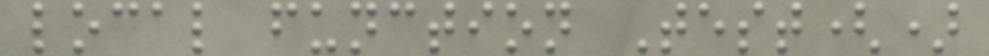local function Test()
